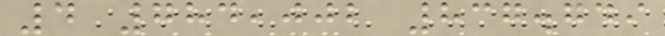4 784,002 837.749
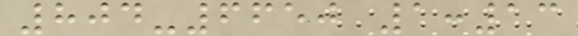804-6650 1:13
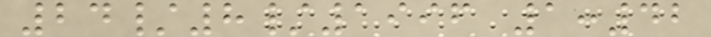24/8/1996 1:42
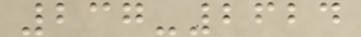237-2624
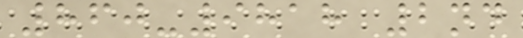860-9818 2nd
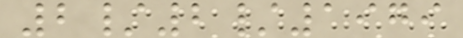2/2/1979
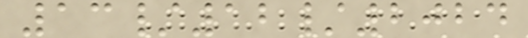13/12/2024
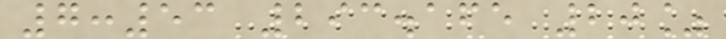7:53 293.165 20%
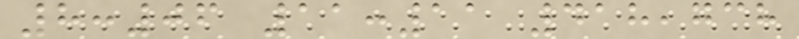8:06 11:11 418,738
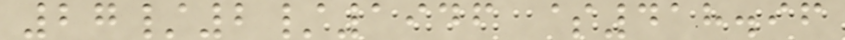27/2/1946 $418.96
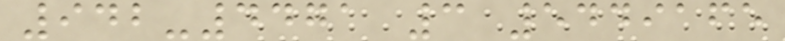942-4471 3 5449165
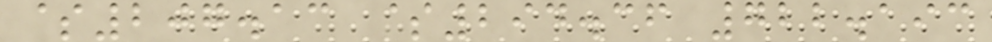$207.13 $294.36 722.193
